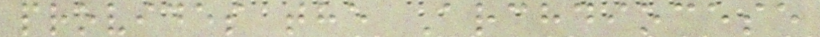provides the Archdiocese
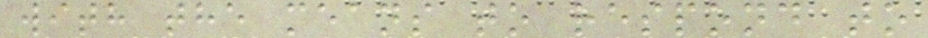with the means to respond to
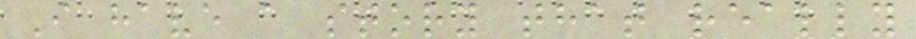I have a story that really
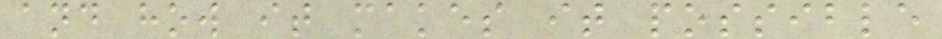and how it makes it possible
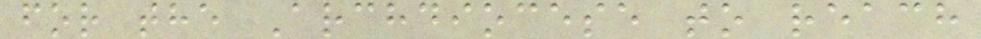for the Archdiocese to reach
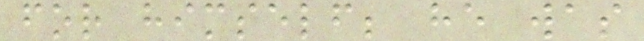for himself; he was
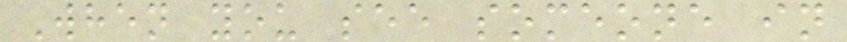When you see someone in
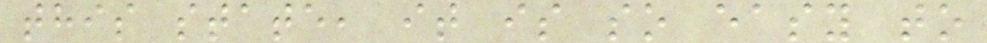this state, it is so easy to
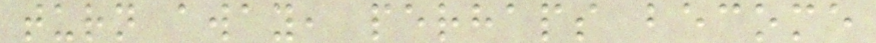turn away, perhaps become
